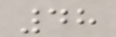48
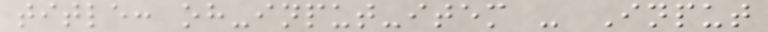title: oh-input-item - Input
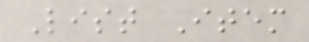List Item
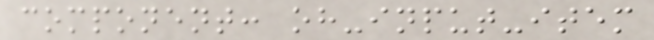component: oh-input-item
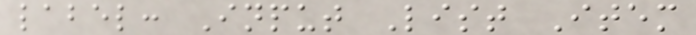label: Input List Item
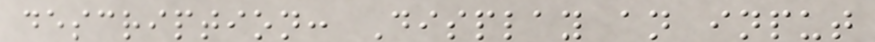description: Display an input
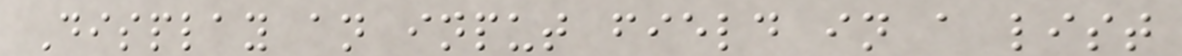Display an input field in a list
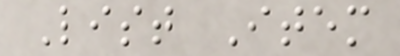List Item
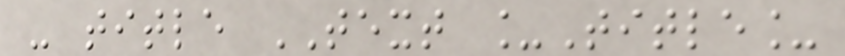- title TEXT _Title_
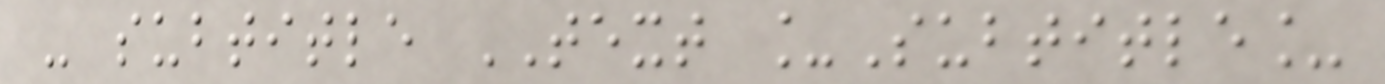- subtitle TEXT _Subtitle_
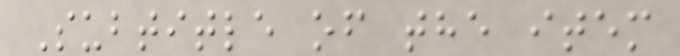Subtitle of the item
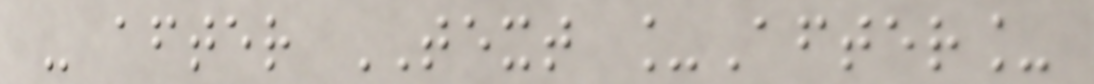- after TEXT _After_
